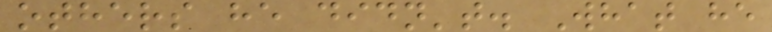others he didn't. What he
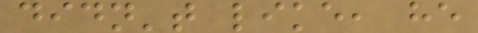didn't like, he
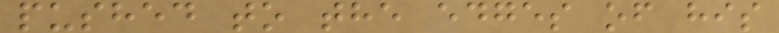pushed to the edges of his
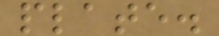plate.
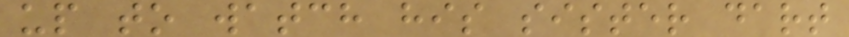up to watch his sister dart
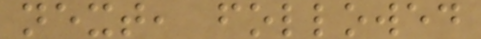next, followed
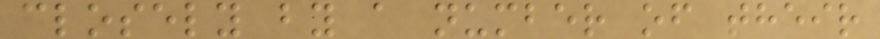closely by a number of their
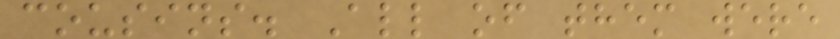cousins. All of them were
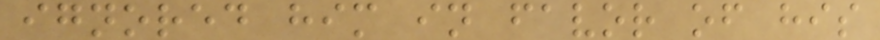ignored him in favor of his
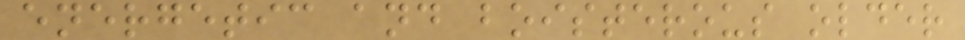energetic and boisterous older
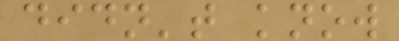didn't know
